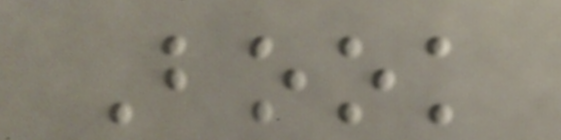Book
